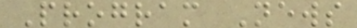Program News
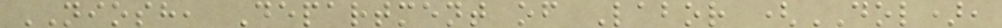NIOSH, Department of Labor (DOL),
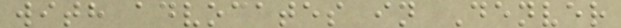with advocates in Denver
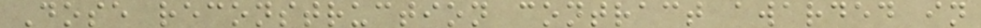Dose reconstruction contract awarded in
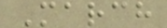March
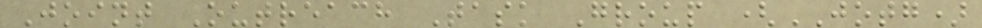Joint Outreach Task Group (JOTG)
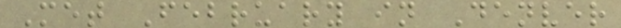Met February in Denver
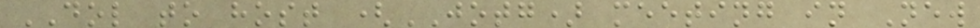DOL to host (JOTG) meeting in New
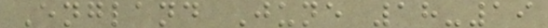England June 18-19
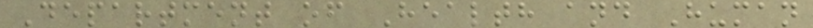Department of Health and Human
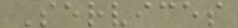Services
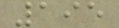195
